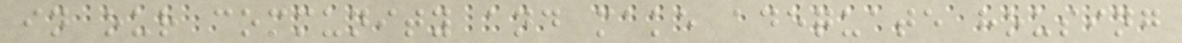in our community and make adequate housing
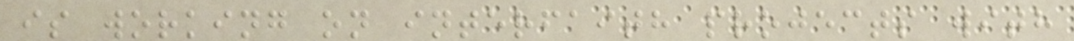is working on interfaith projects with
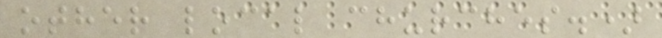other local churches.)
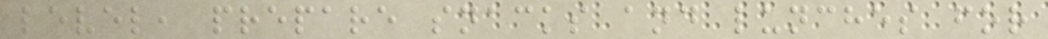level, prepare snacks and lunches for
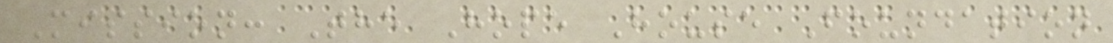Mission: The Hope House Foundation
